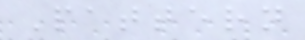Pattern
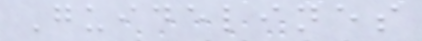Guidelines
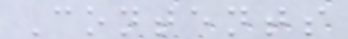Contents
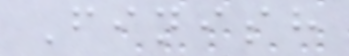Finish
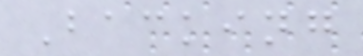Backing
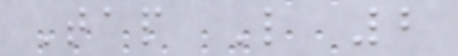Tap L 2
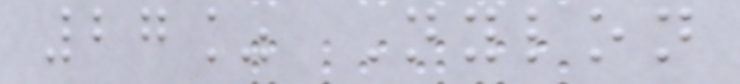27% Nylon
